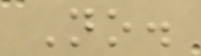No.
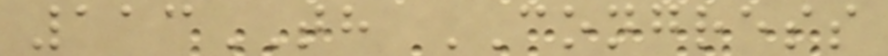113TH CONGRESS
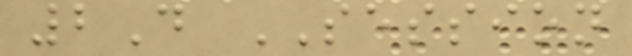2D SESSION
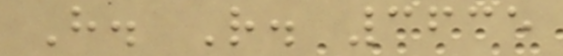H. R. 3635
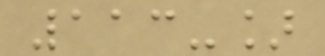113-]
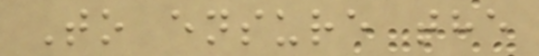To ensure the
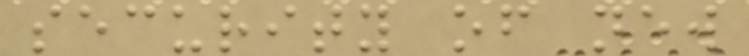security of new
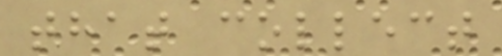that collect
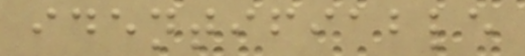identifiable
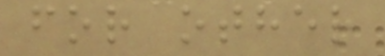for other
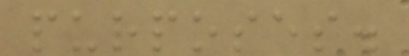purposes.
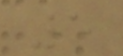5
